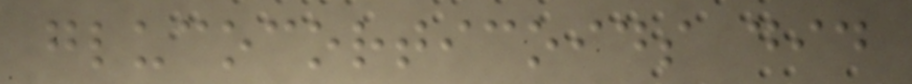glucocorticoids did
